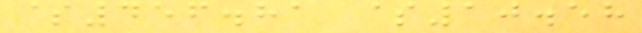$456.81 $10.58
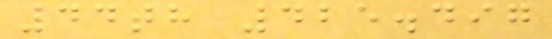44th 425.497
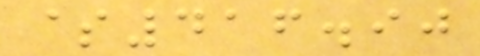$416.90
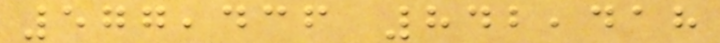577,436 842,418
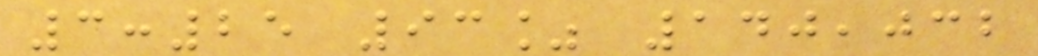3:25 93% 140,032
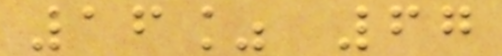16% 67
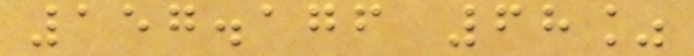157.176 68%
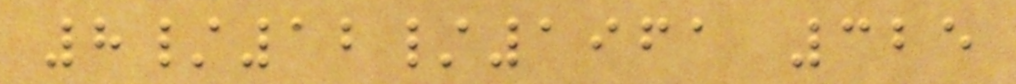8/12/1961 325
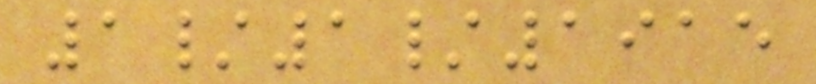1/1/1915
